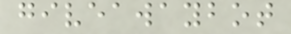giveawaybot
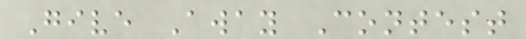Give Away Contest
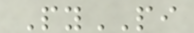PyPI
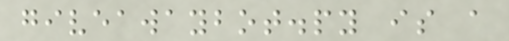giveawaybot.py is a
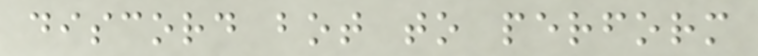discord bot to perform
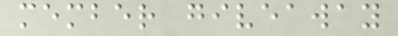member giveaway
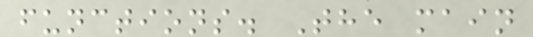functions. The main
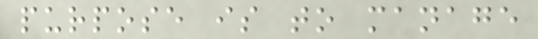purpose is to manage
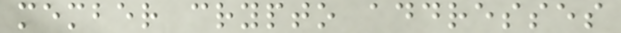member crypto addresses
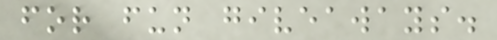for fun giveaways.
